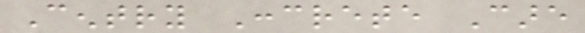Centry Concrete Care
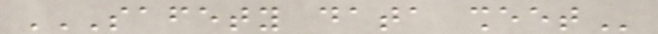SAFETY DATA SHEET
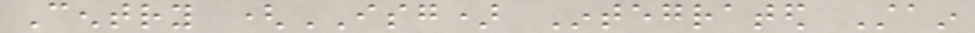Centry (ISG) Integrated Stain
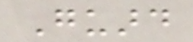Guard
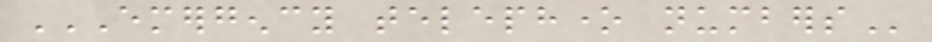EMERGENCY TELEPHONE NUMBERS
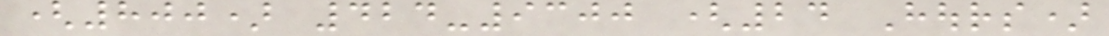(800) 424-9300 (24 Hours)
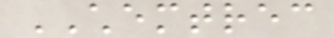CHEMTREC
